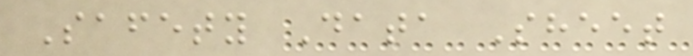Safety Data Sheet
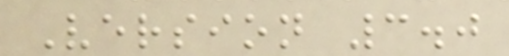Version 3.0
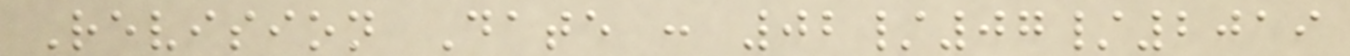Revision Date : 02/07/2019
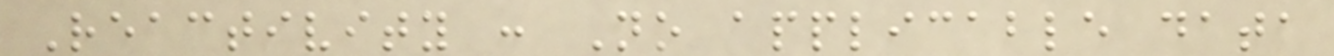Reactivity : No applicable data
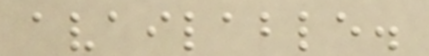available.
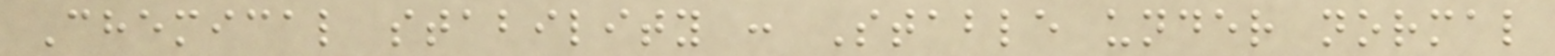Chemical stability : Stable under normal
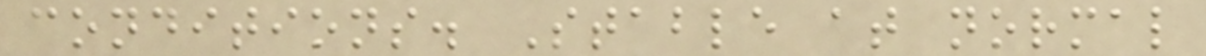conditions. Stable at normal
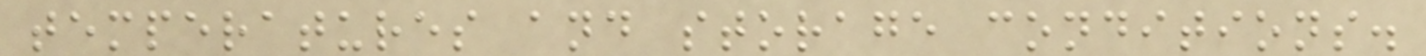temperatures and storage conditions.
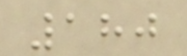180
